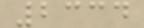2334
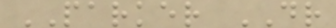PARKER DR
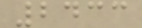2433
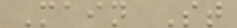Main St
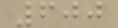600
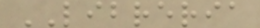LIBRERIA
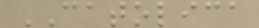CATOLICA
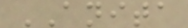ANITA
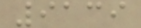9139
